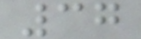37
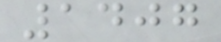1407
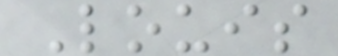Louis
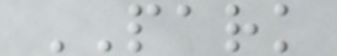PARK
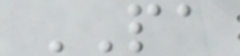PA
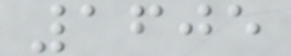1605
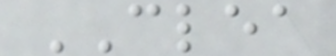CLEA
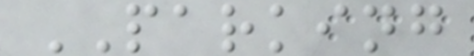PARKING
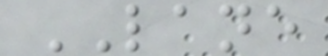LANE
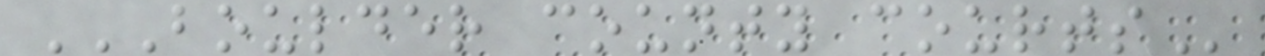BOULDER COUNTY COURTS
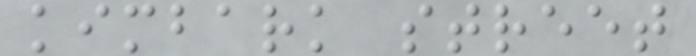kimbark street
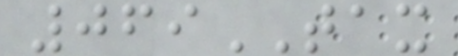069TAX
